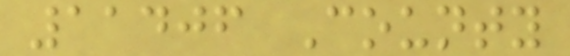11406 County
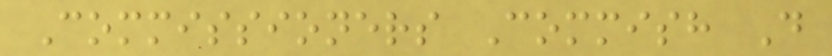Commissioners Commish D
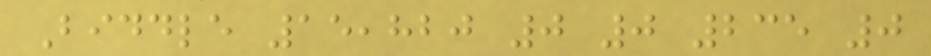Biddle 15,820 0 0 235 0
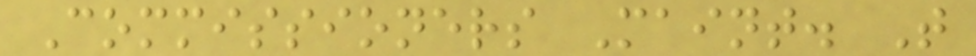Commissioners Maint. T
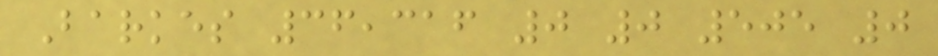Barkes 36,316 0 0 505 0
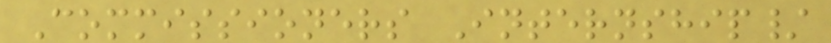Commissioners Internship/
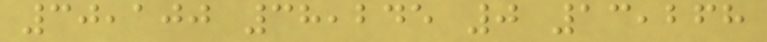30,100 38,245 0 13,268
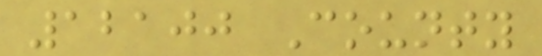12100 County
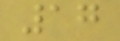17
